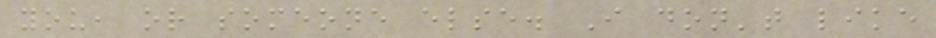you, or someone else. I don't like
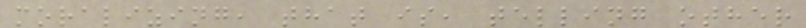moralizing, that is, telling other
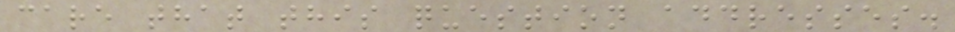care that this question addresses.
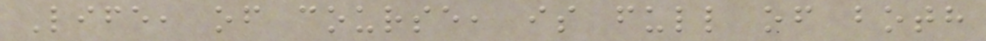Life, of course, is full of both
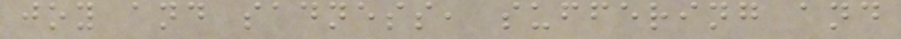joy and sadness, suffering and
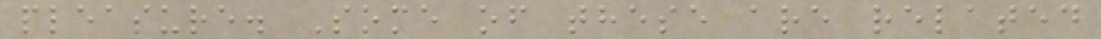pleasure. Some of these are related
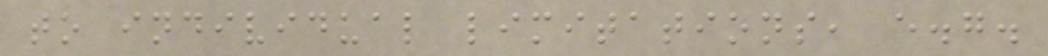to individual limitations, e.g.
